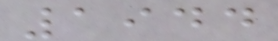1944
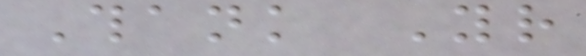Thank Your
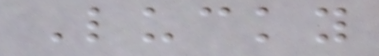Lucky
